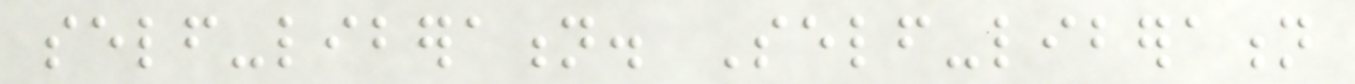self-liberation. Self-liberation
